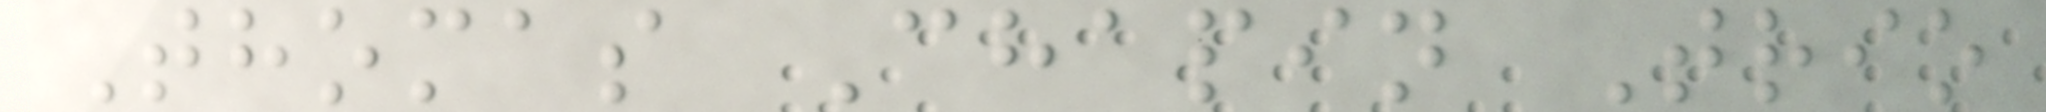Thomas Chapin Trio
